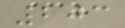203
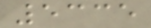5335
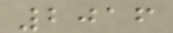2016
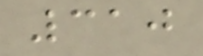310
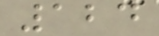124
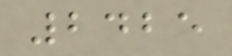2425
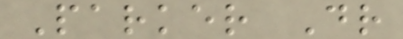Parker Dr
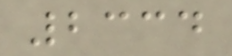2334
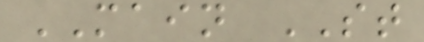MAIN ST
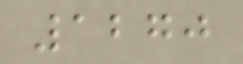1270
